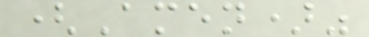(Amen)"
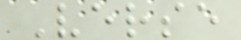Verse
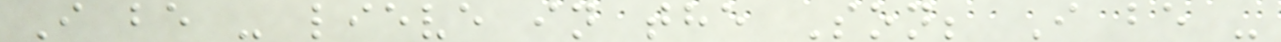I be - lieve in the Son; I be -
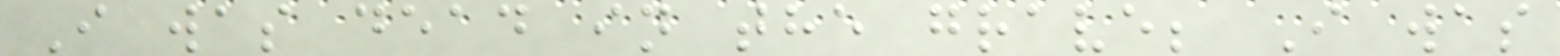I was dead in the grave; I was
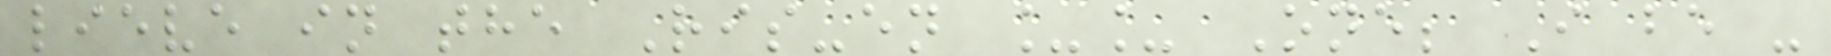lieve in the Ris-en __ One; I be -
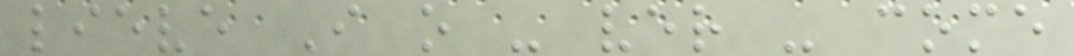lieve I o - ver - come
